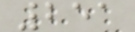251
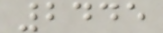2445
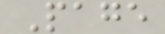Page
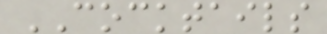COCKTAILS
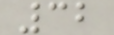32
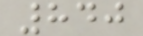840
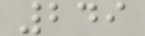249
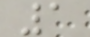1
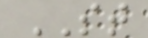ST
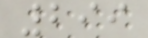299
